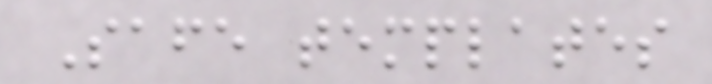Safe templates
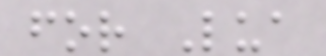for Lua
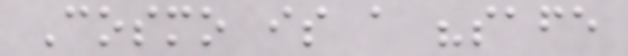Cosmo is a "safe
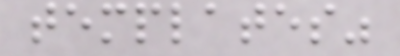templates"
